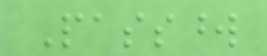Password
